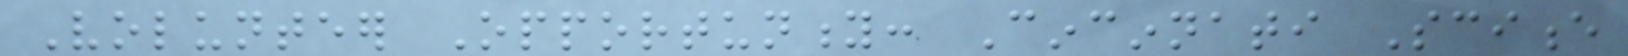Volunteer Opportunity: Cincinnati Science
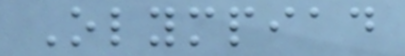Olympiad
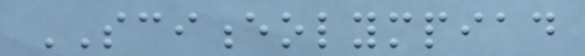SCIENCEOLYMPIAD
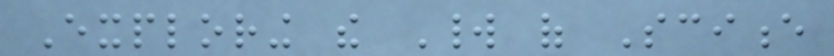Exploring the World of Science
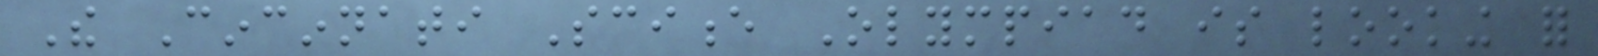The Cincinnati Science Olympiad is looking for
